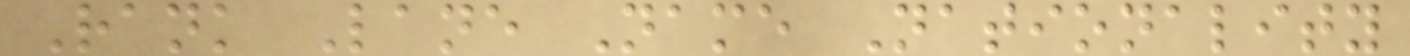Rank Lane Name Nationality
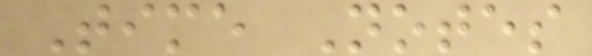Time Notes
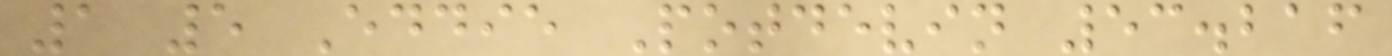1 5 Eddie Potdevin 53.216
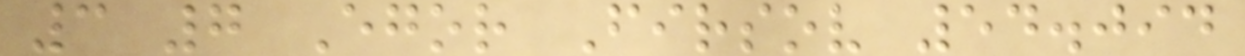3 7 Egor Firsov 54.094
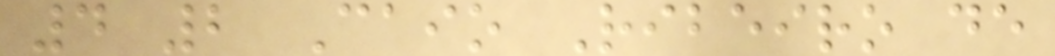4 2 Caio Ribeiro de
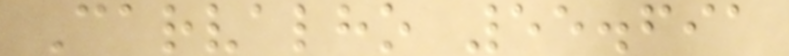Carvalho 55.691
